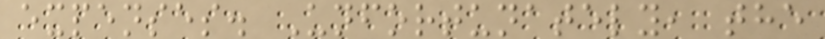expenses. Unfortunately, the
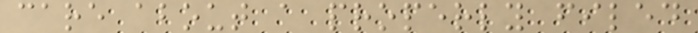care about a properly filed
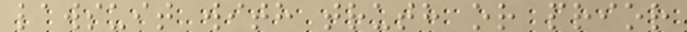lawsuit with truth or prior
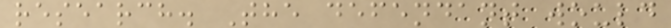research. The defendant would
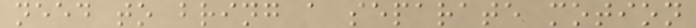need to bring a separate motion
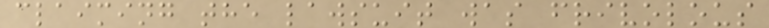claiming the lawsuit was frivolous
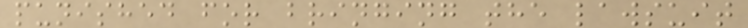punished for bringing the lawsuit
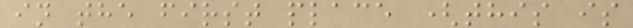in the first place (this is
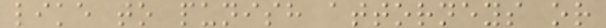like to punish attorneys or
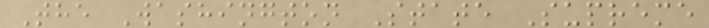The Washington State Supreme
